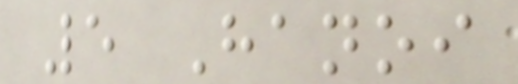5 Hanoi
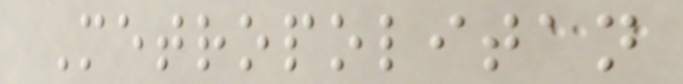Metropolitan
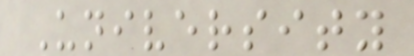University
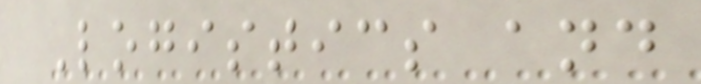Logistics and
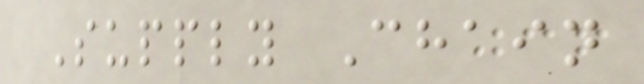Supply Chain
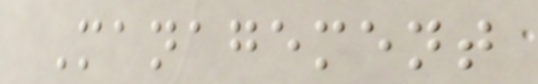Management
